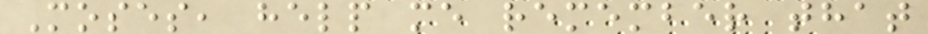Moses, help me remember that
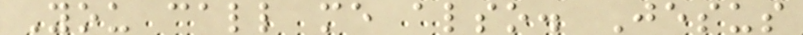You call me also. Jesus
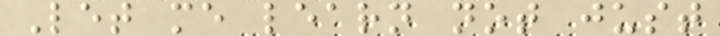Let me learn not just
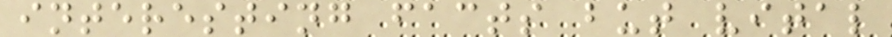interesting facts but vital
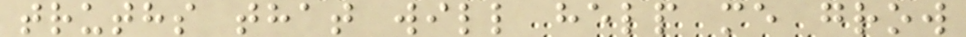truths that will help me grow
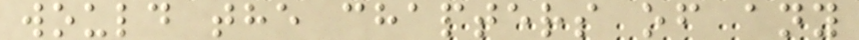would the chapters of any
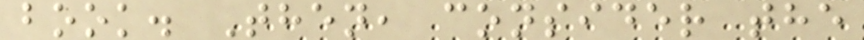book. Then, consider the
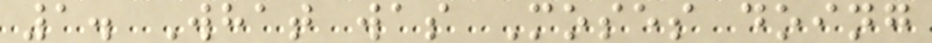1. What was Moses doing
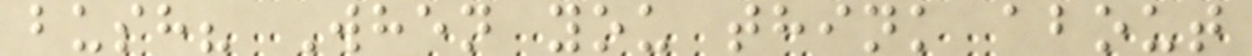bush? When you think about
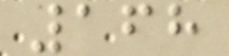168
